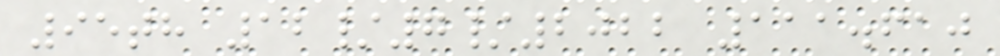95th 12/7/2022 111.610
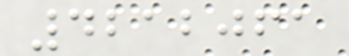4212061
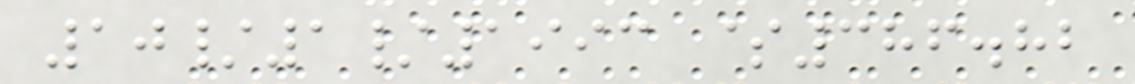10/1/1993 $386.82
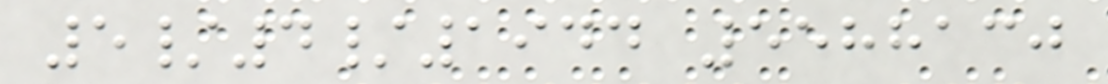5/4/1944 5588130
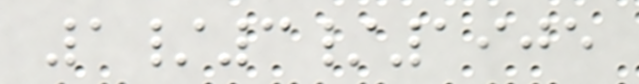1/3/1905
